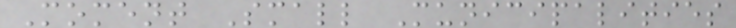Moment Small Municipalities
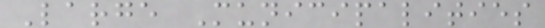Large Municipalities
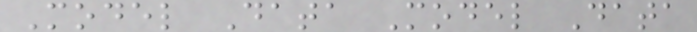Model Data Model Data
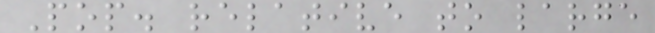Pop. relative to large
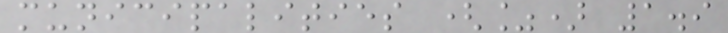municipalities (%) 1.9
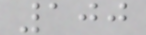100
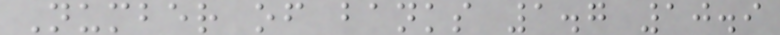Number of banks 1.7 10.9
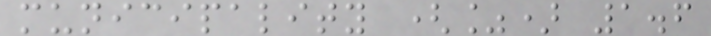municipality (%) 1.6
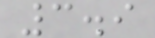3.9
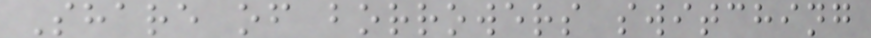Share of borrowers switching
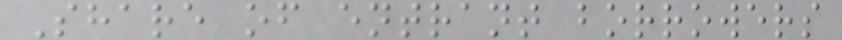Share of entrant borrowers
